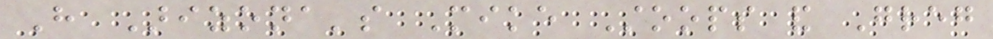Have Arizona's Mike Stoops and Greg
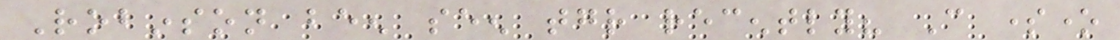Robinson been seen together recently? Can someone
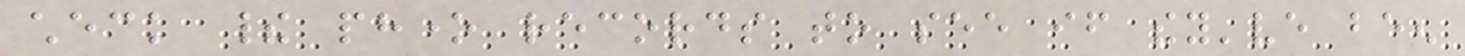check their phone records to see if they've been
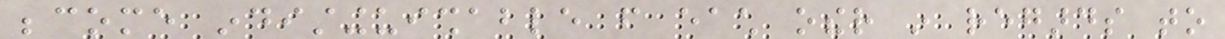become indistinguishable from each other in regards to
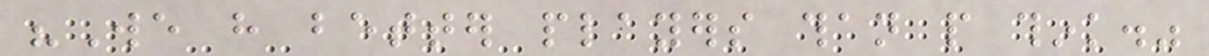"We have better players than people think."
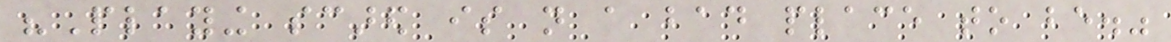"Playing scared is not a bad place to be."
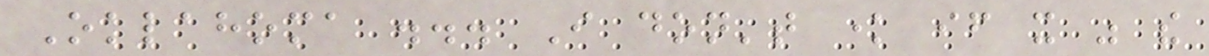Oklahoma ... I don't know if it was the
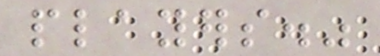players."
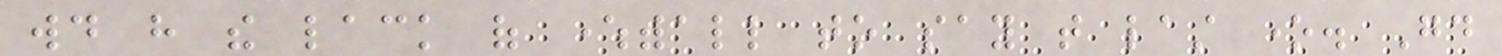would have the lack of wherewithall to say that last one. Good
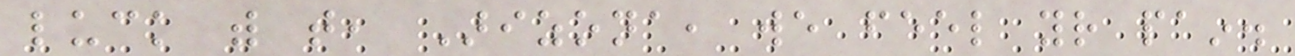luck with that, Arizona, we feel your pain.
